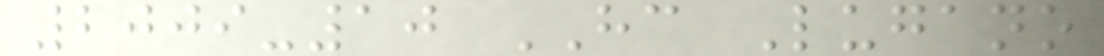2009-10 HC Lugano
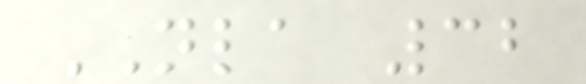NLA 32
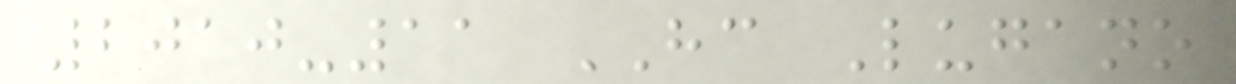2010-11 HC Lugano
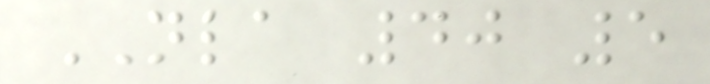NLA 40 5
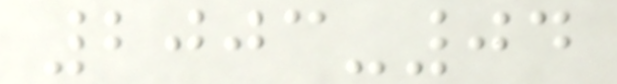2003-04
